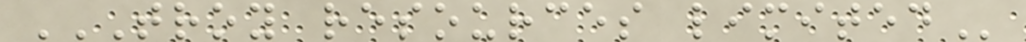TROY RESOURCES LIMITED
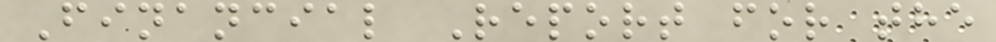Financial Report for the
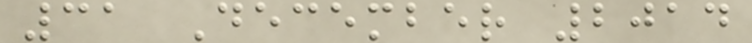31 December 2014
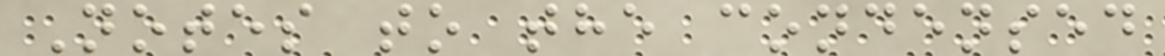Notes to the condensed
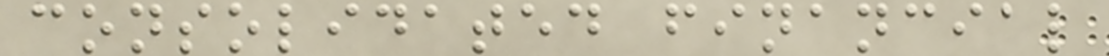consolidated financial
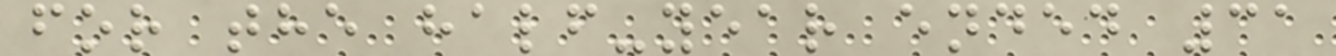for the half-year ended 31
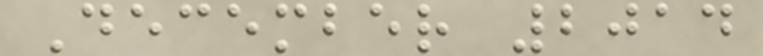December 2014
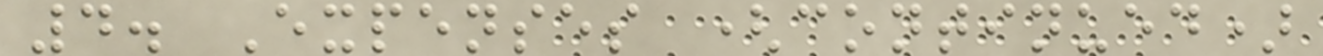4. Expenses (continued)
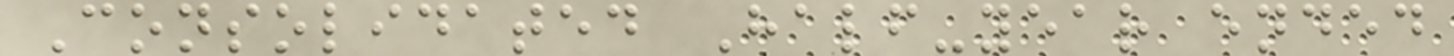Consolidated Half-year ended
